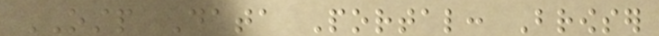OSTP Data Portal: Browser
